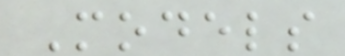Models
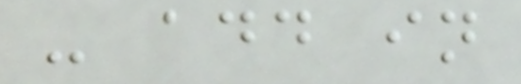- add in
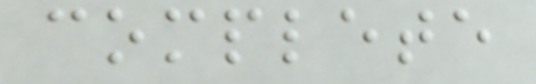complete
